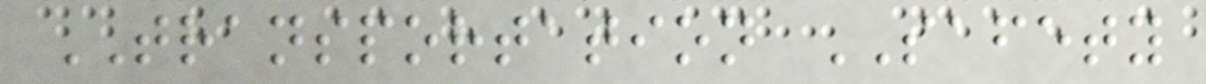TRANSPORTATION SAFETY
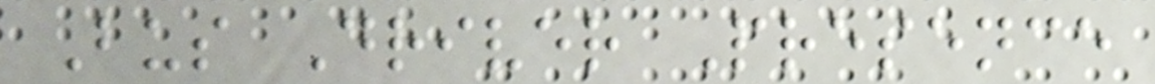Bus Driver Presence
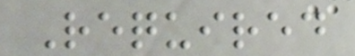Required
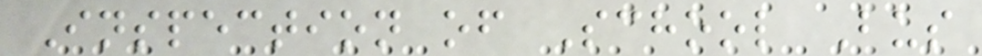Inspection of School Bus
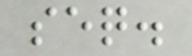seq.
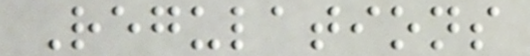Regulations
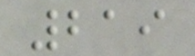219
